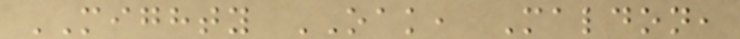MIGHTY OAK, Maldon,
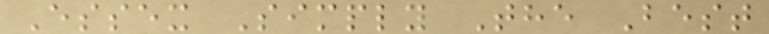Essex Simply The Best
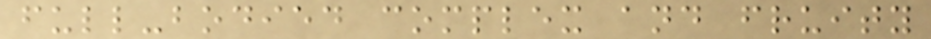full-bodied complex and fruity
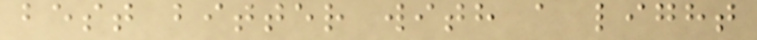best bitter with a light
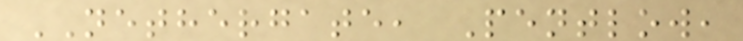NETHERGATE, Pentlow,
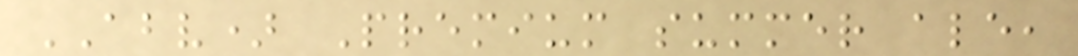ABV) Premium summer ale,
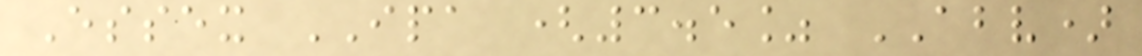Essex IPA (3.5% ABV)
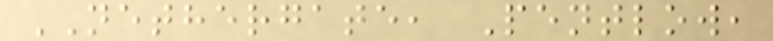NETHERGATE, Pentlow,
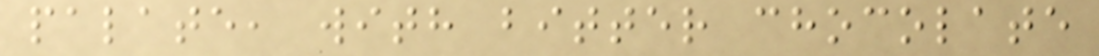palate, with bitter chocolate
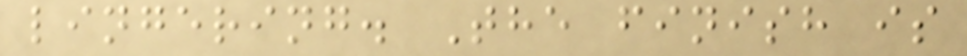lingering. The finish is
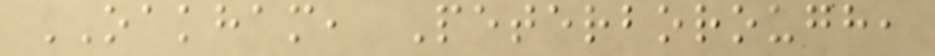OAKHAM, Peterborough,
